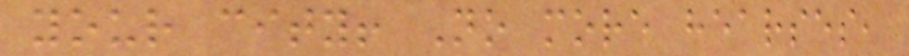your city! No more hearses,
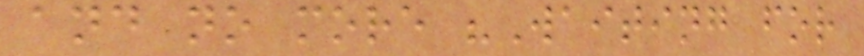and no more "Waiting for
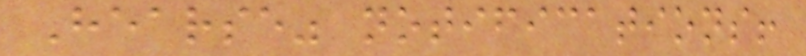Hearse" notifications!
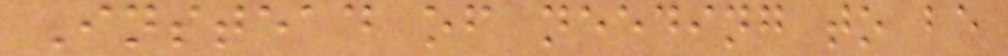Instead of needing to be
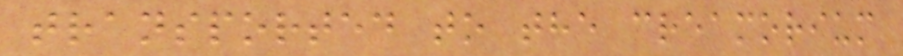transported to the creamorium
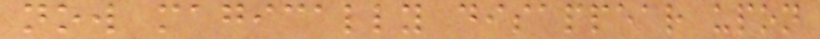now magically disappear upon
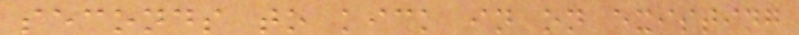seconds to kick in on existing
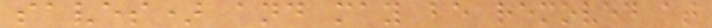saves) and may be removed at
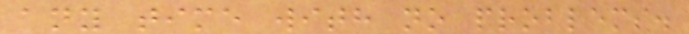any time with no problems.
